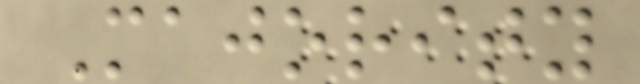Majority
